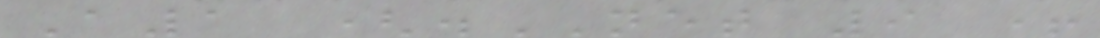A1 (.NET 9 +
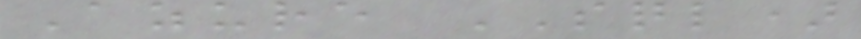Azure SQL)
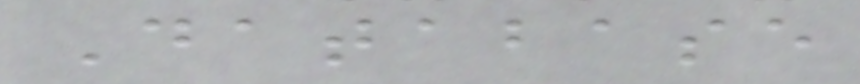Database
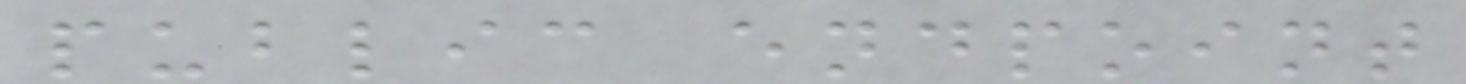public endpoint
